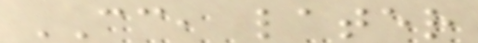CC, later
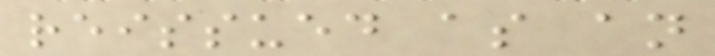reissued as an
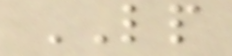LP
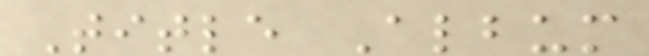Title Album
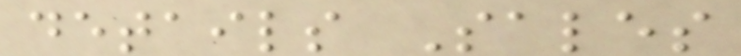details Sales
